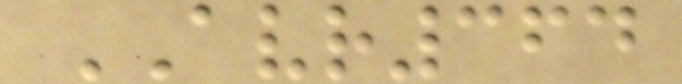AVR364
